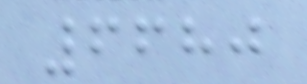6680
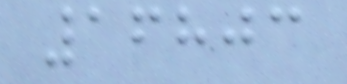16803
